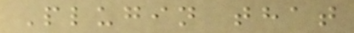Plugin that
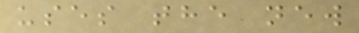uses the new
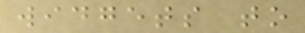widgets to
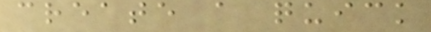create a quick
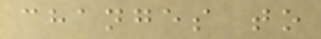changes to
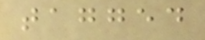tagged
